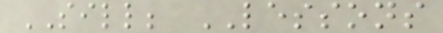SILL; LESSONS
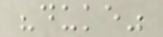"duke"
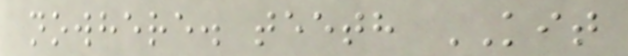nowhere. teeth KIT
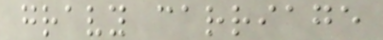gravy carriage
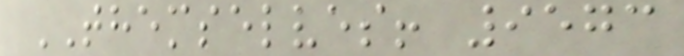THEMSELVES! 9573
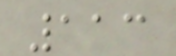113
